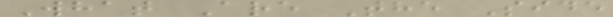What Are The Side
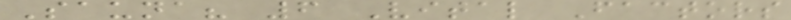Sauna? 6 Vital Factors
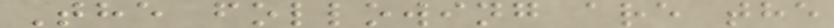The following are the
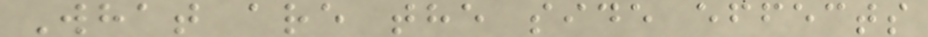What are the side effects
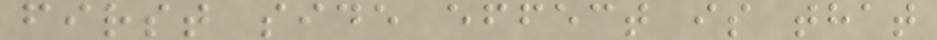first side effect is that
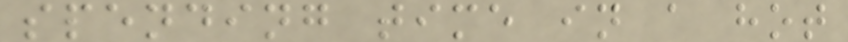spending time in a hot
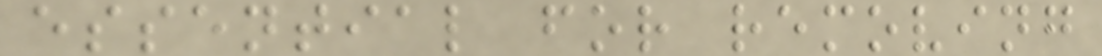essential for removing
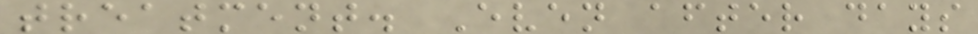treatment. Even after days
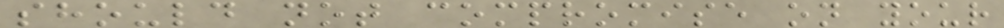should not compromise on your
